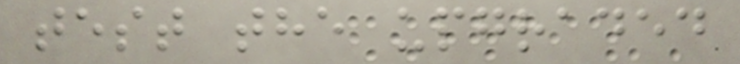test the upgraded
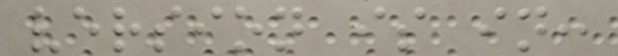version is in:
